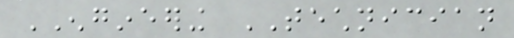ENGINEERING TECHNICIAN
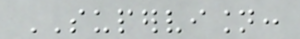SUPERVISION:
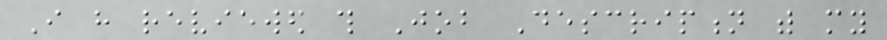I have reviewed this Job Description with my
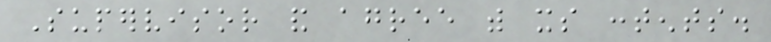Supervisor and agree with its contents.
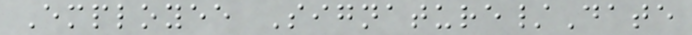Employee Signature/Date
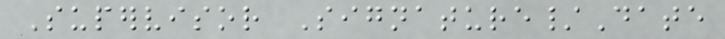Supervisor Signature/Date
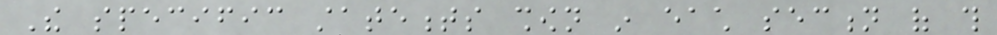The specific statements shown in each section of this
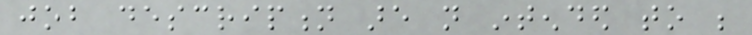job description are not intended to be
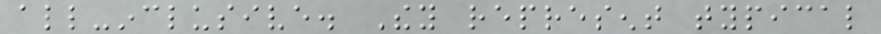all-inclusive. They represent typical
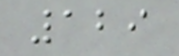129
